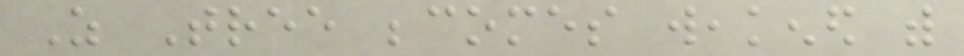As Tree becomes weakened with
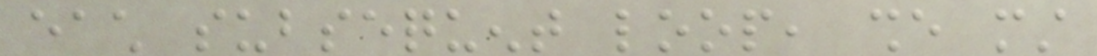each subsequent loop, she must
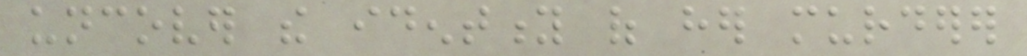uncover the identity of her murderer
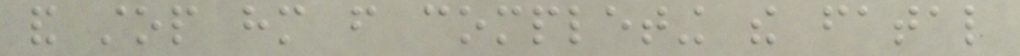and stop him from completing the fatal
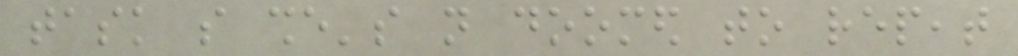task so she's not doomed to repeat
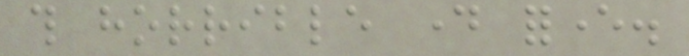this horrible day forever.
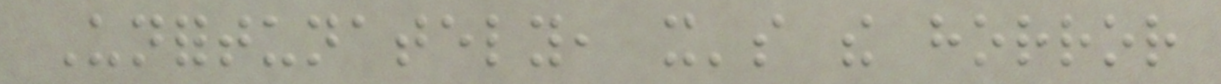Unfortunately, it's the horror
